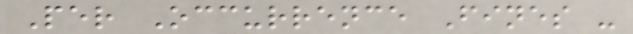Per Occurrence Fines -
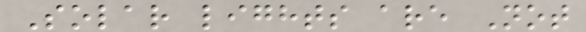Solar lights are Not
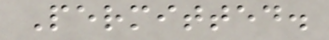Permitted.
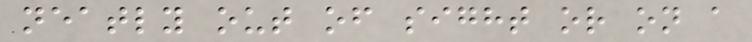neatly out of sight or on a
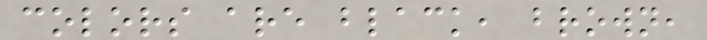colors are black, brown,
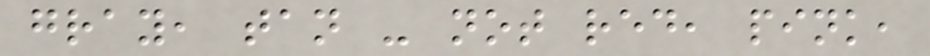gray, tan - not red, pink,
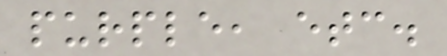purple, etc.
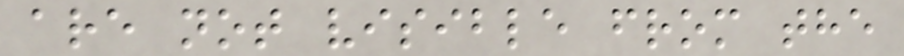are not visible from the
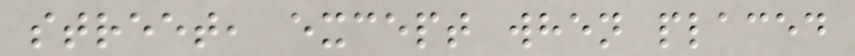street, except when placed
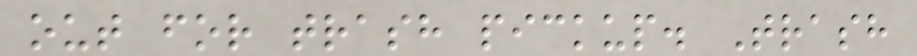out for trash pickup. Trash
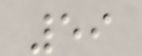59
